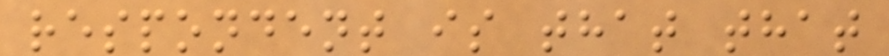respondent is that that
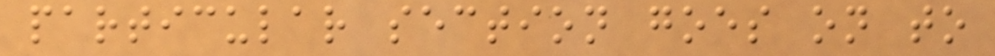particular section goes on to
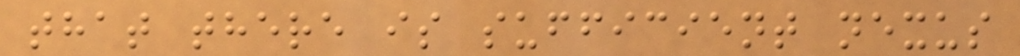that there is sufficient nexus
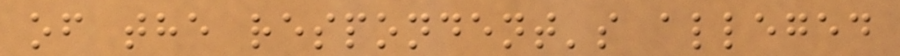of the respondent's alleged
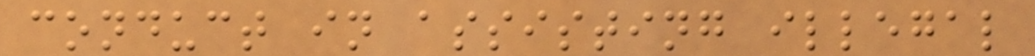conduct in assisting illegal
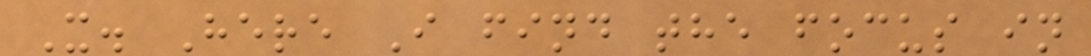X. Here I find the focus in
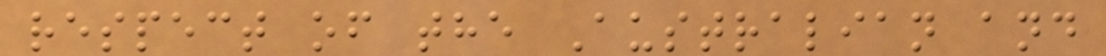respect of the Australian and
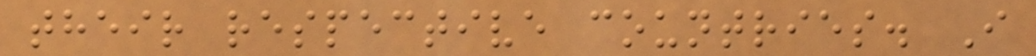their respective countries. I
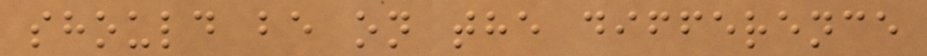should be on the difference
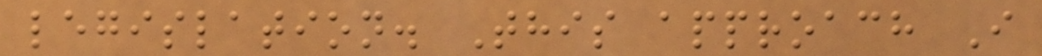legislation. This approach I
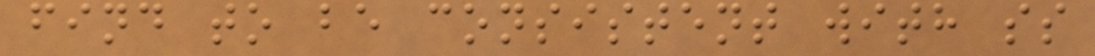find to be consistent with ss
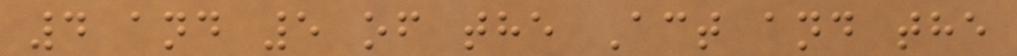4 and 5 of the Act and the
